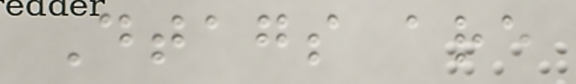Dtags are
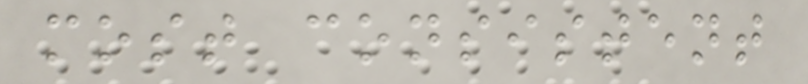most consistent
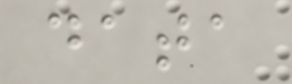data
